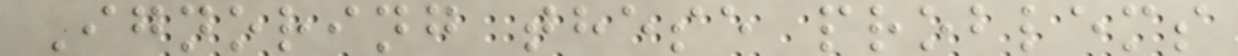Ignoring these problems
